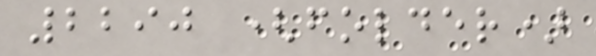2290 (folder)
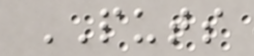PUTS
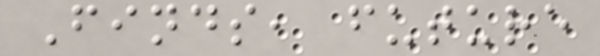Finds, future
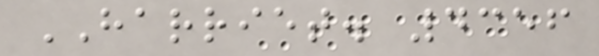HARRIET. 4356
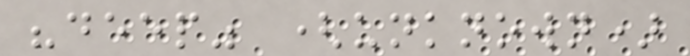"deep" (unknown)
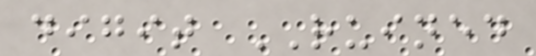digit RUINED
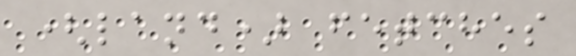(land) fetches
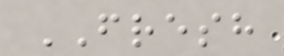FRESH
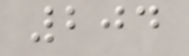204
